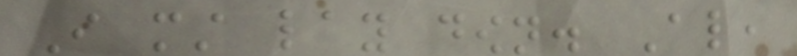I must lay down. Also,
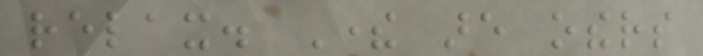relax. There are others
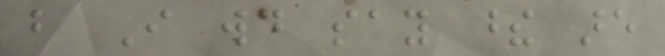but I would say these are
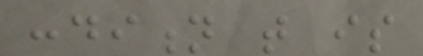condition that is
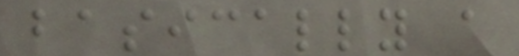basically a
